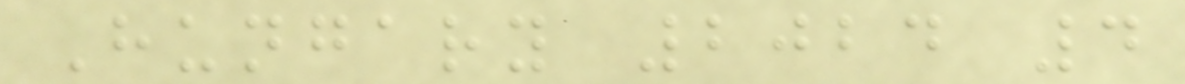Hungary 2024 4
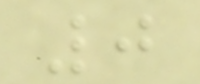0
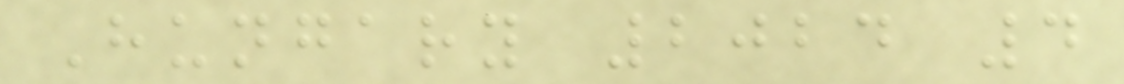Hungary 2024 4
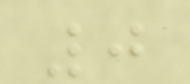0
